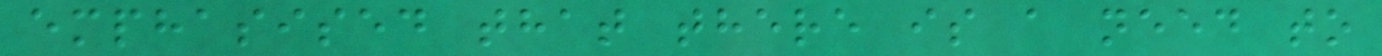emphasised that there is a need to
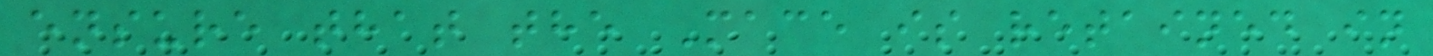ensure that the Mace is retained in
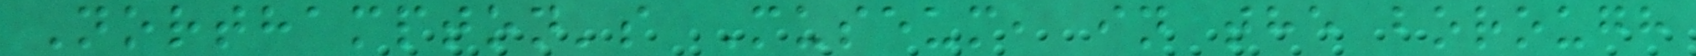Northampton's Museum, in the borough
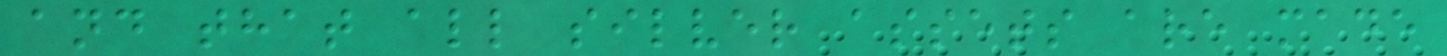and that all silver assets are made
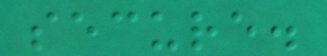secure.
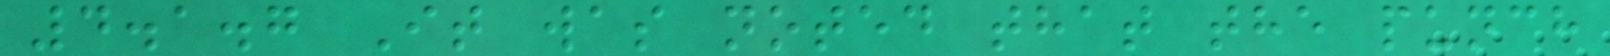4.1.7 It was noted that the punch
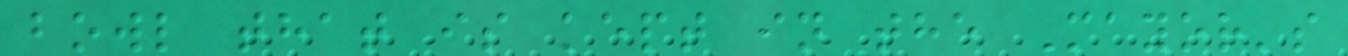bowl that is kept in the Mayor's
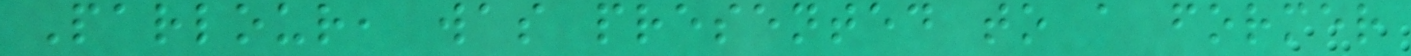Parlour, was presented to a former
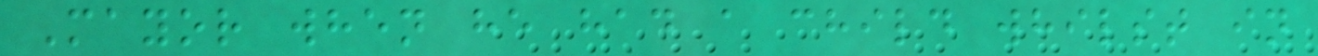Mayor when he had a child whilst in
